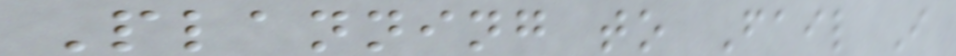Planning to Fail I
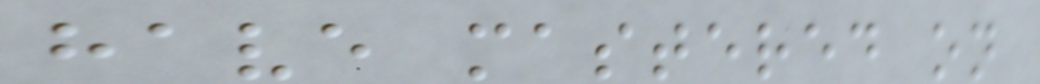have mastered on
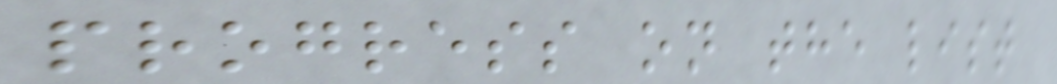progress on the list
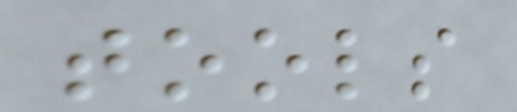tools
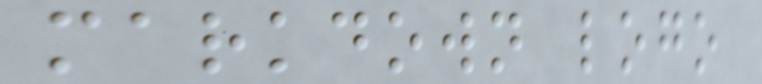markdown logo
